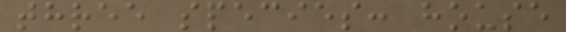three species: house
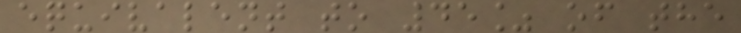equivalent to 45% of the
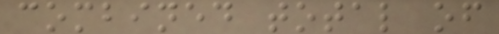combined total of
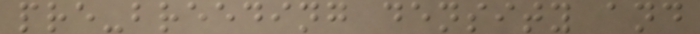pre-breeding density and
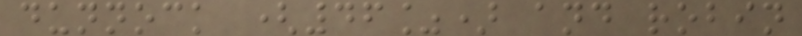dunnock (46%) and robin
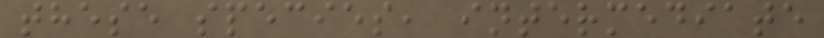these species, intermediate
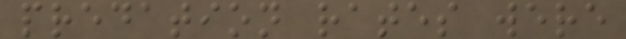predation rates were
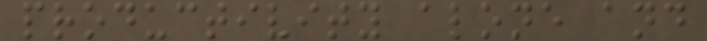productivity alone and
